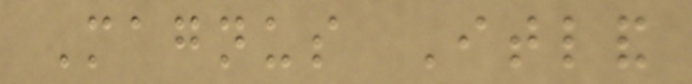Magnus Itland
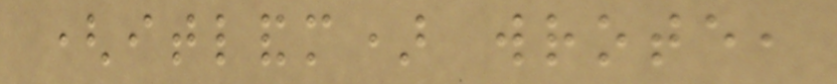(itlandm) wrote,
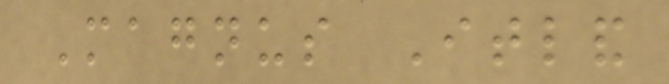Magnus Itland
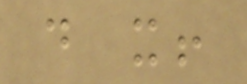do it!
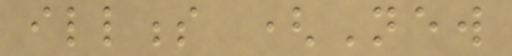illness (New
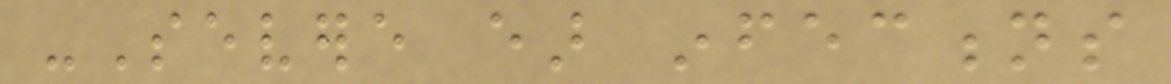-Severe ear infections
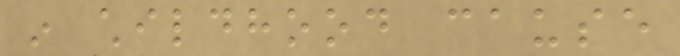in childhood cause
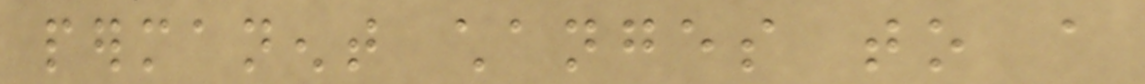permanent changes to a
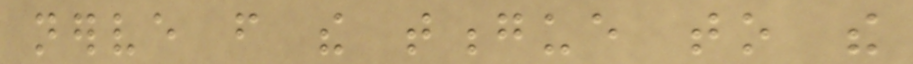nerve from the tongue to the
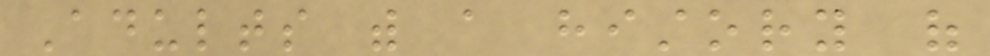Adults with a history of
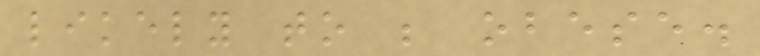likely to be obese.
